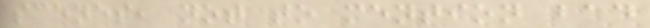scenes, not to mention bad
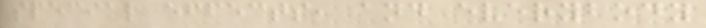special effects, and everybody
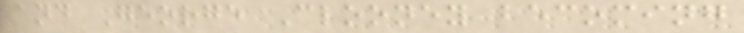and George Clooney becoming
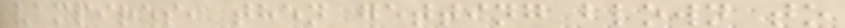vampires, then getting blown to
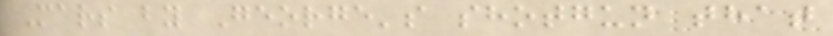Mars by George's shotgun that
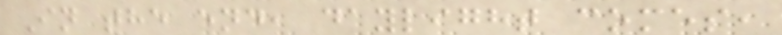In the end, daylight comes,
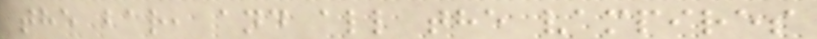the bar, and all the vampires
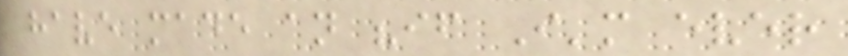have made an "if I'm ever
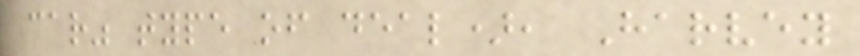car" type of deal), Harvey
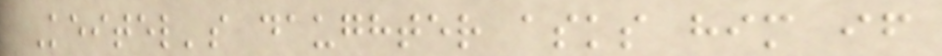Keitel's daughter asks him if
